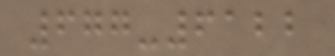677-6122
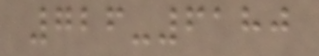726-6180
